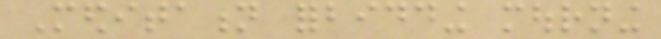Meditation forbidding mourning
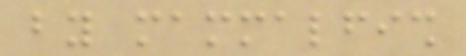by mammalfish
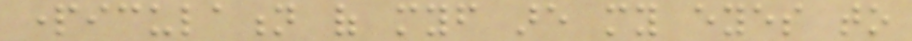particulation of myself are my eyes to
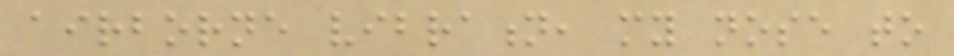airborne vibration, my nose to
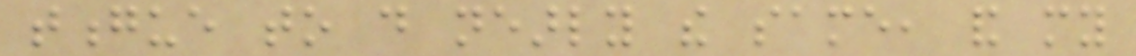tongue to do nearly the same, and my
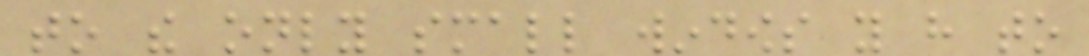to the only small windows you have to
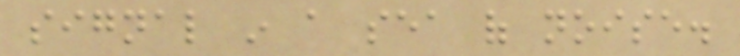signal in a sea of noise.
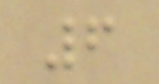6
